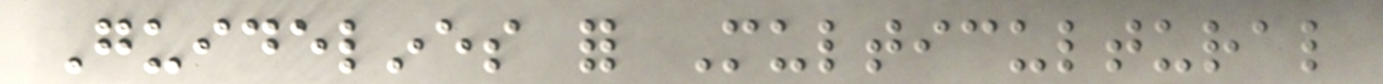Guidelines for Multicultural
